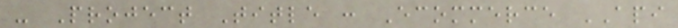- Project Title : Ecommerce API
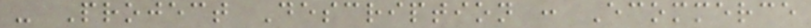- Project Description : Ecommerce
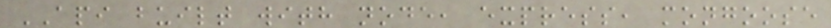API built with node, express, mongoose
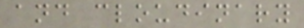and cloudinary
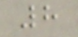8
